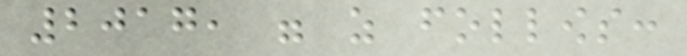2017, were as follows:
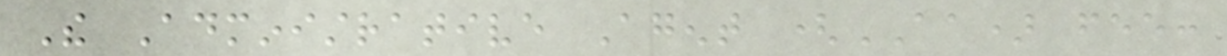The Administrative Agent (AA) fee:
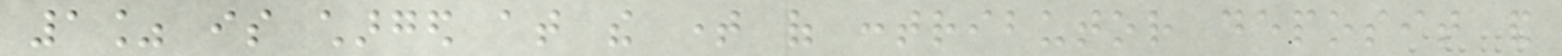1% is charged at the time of contributor deposit and
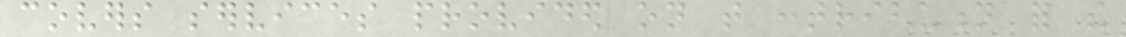covers services provided on that contribution for the
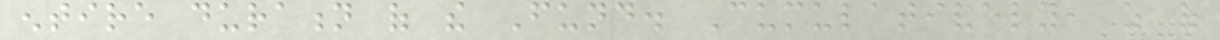entire duration of the Fund. Cumulatively, as of
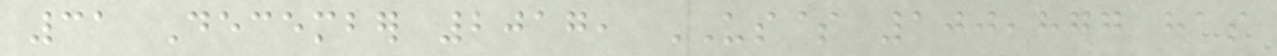31 December 2017, US$ 100,877 has
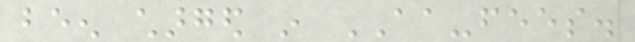been charged in AA-fees.
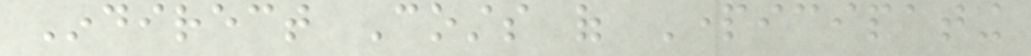Indirect Costs of Participating
